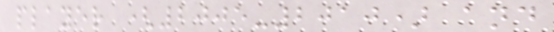player (2005-2010) and
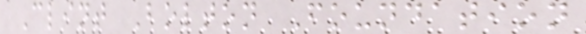Clint Bolton Foundation
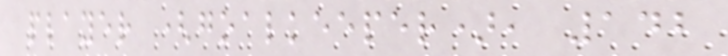player (goalkeeper), 142
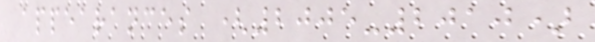appearances (2005-2010)
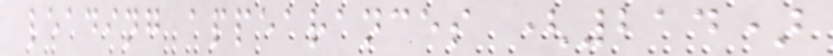leading appearances (214)
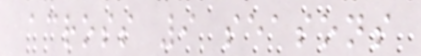across 9 seasons
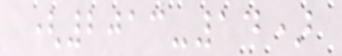(2013-14)
